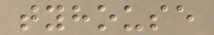tyhouse
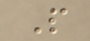P
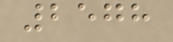2578
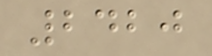2420
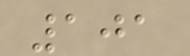101
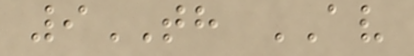9TH AV
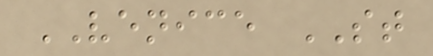VENICE ST
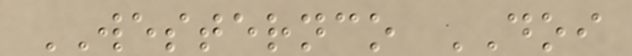WESTERNCO DOI
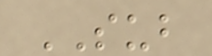SUB
